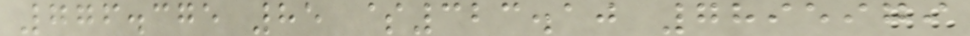776.375 85 $323.10 7895979
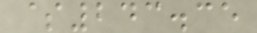$243.35
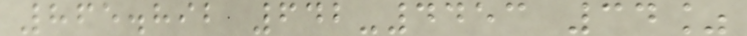865.892 642-4453 34%
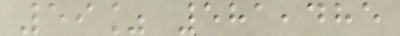59% 581,485
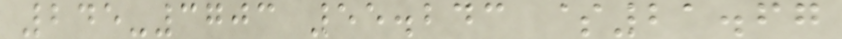245-3703 55.243 $21.67
